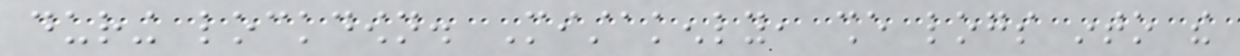during lockdown. Mistakenly, she logs into the
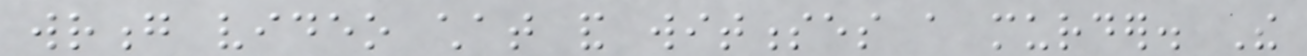wrong video chat and witnesses a murder. The
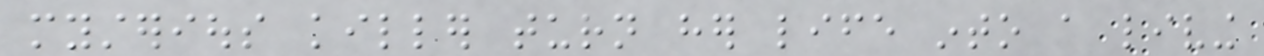mysterious killer turn her life into a living
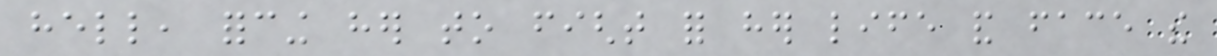hell, forcing her to fight for her life and face the
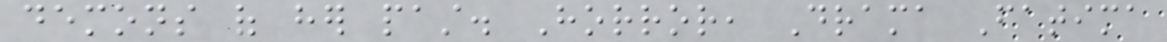demons of her past. Horror, Drama Fatima
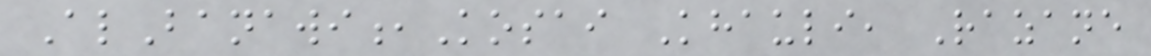AlBanawi,Kosai Khauli, Razane
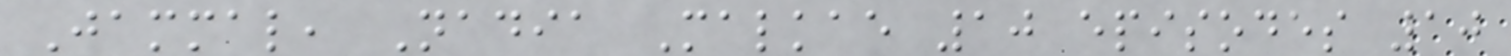Jammal, Nadia Malkae 10 episodes 10
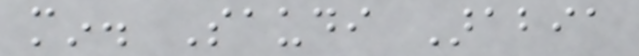min. Saudi Arabia
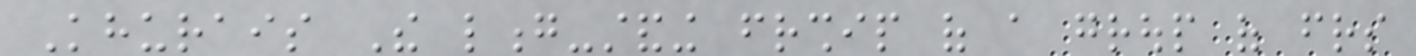Khurais The long-standing friendship of a group of friends
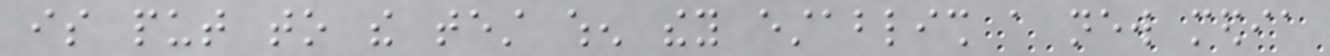is put to the test when they establish a new media
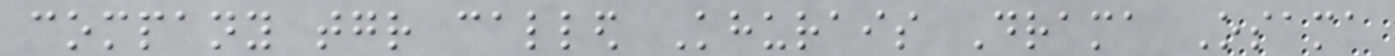company together called Khurais Drama Osama
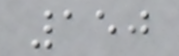150
